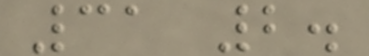31 2.
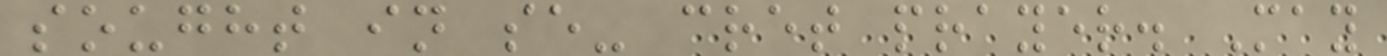sought in se- cret prayer. May
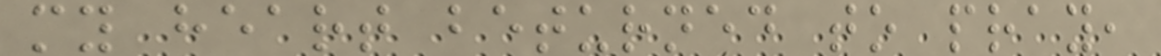my heart beturned to pray,
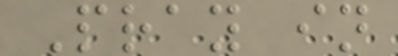Pray in
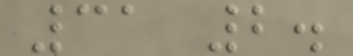31 2.
